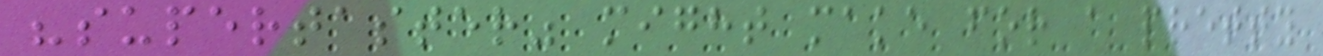"supertaster" might make for a pretty
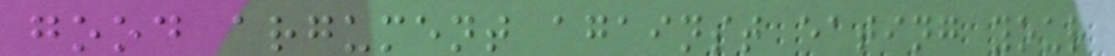good argument against eating your
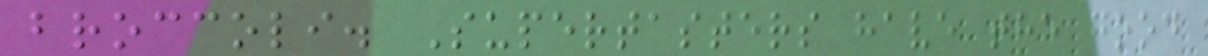broccoli. Supertasters have the good
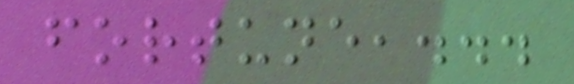fortune,...
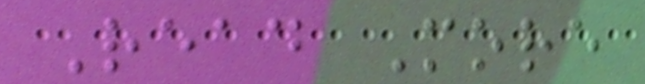Read More
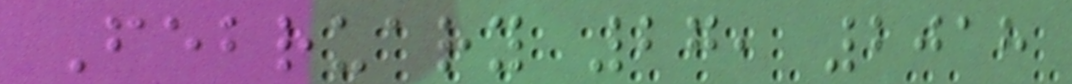February 27, 2018
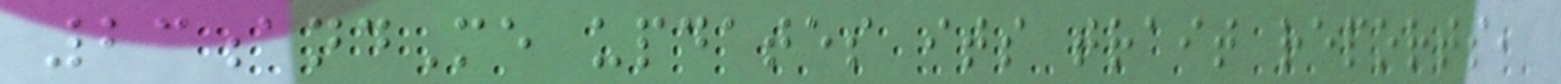23andMe updates its trait reports,
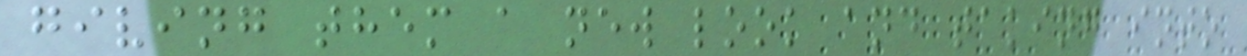giving them a new look and taking into
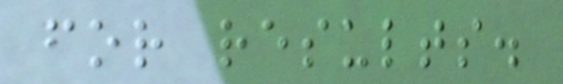for results.
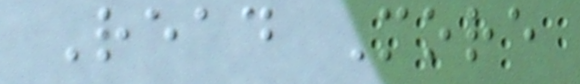Read More
